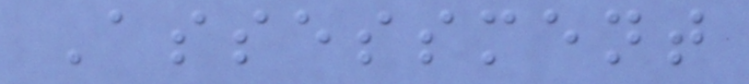Assessment
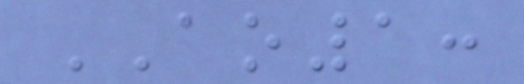AO1:
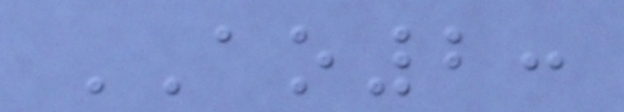AO2:
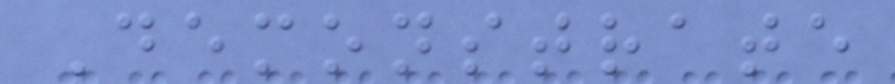Demonstrate
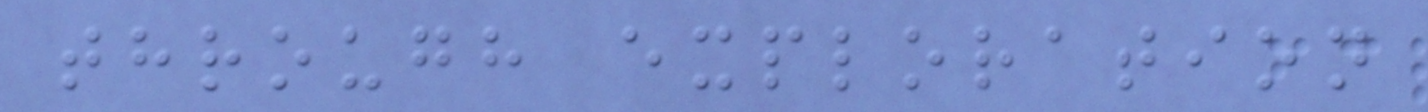through exploration
